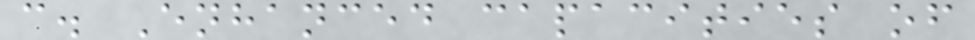c. Enhanced capacities of
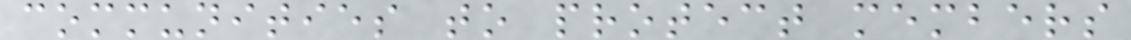communities to protect members
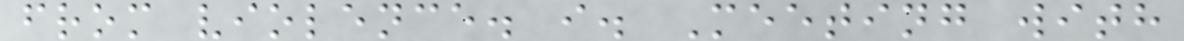from violence. i. Meeting with
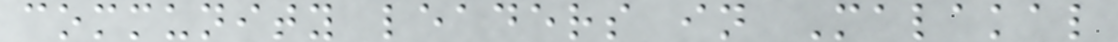community leaders in Malakal
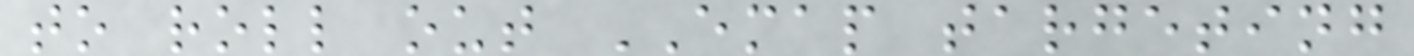to roll out EMAP targeting
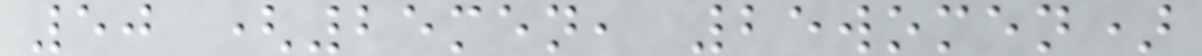50 (25men, 25women)
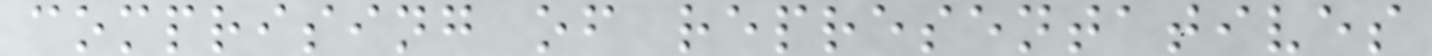comprising of representatives
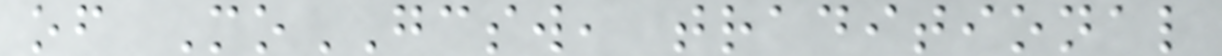of MoGCSW, traditional
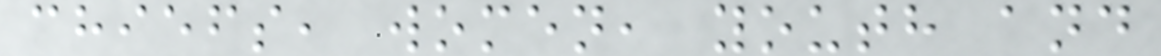chiefs, women, youth and
